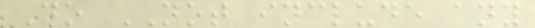Do NOT include any
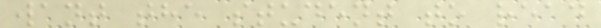want the student to read
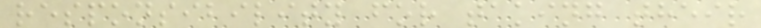responsibility for taking their
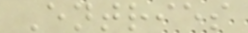Entries
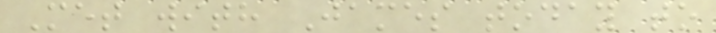Met with James today to
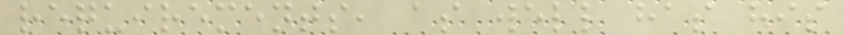requirements, as well has his
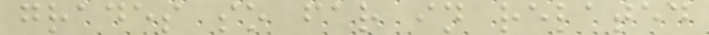grades so far in related
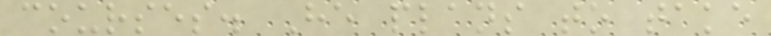courses. He plans to take
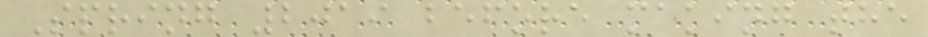Spring 2019 before making the
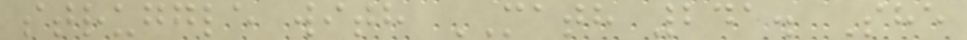struggle with MATH 241. She
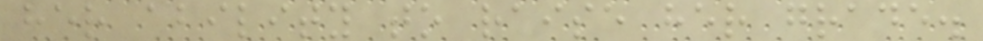her ability to raise her grade.
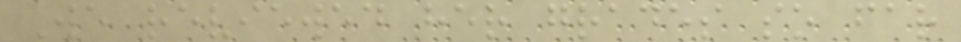We reviewed her grades so far
